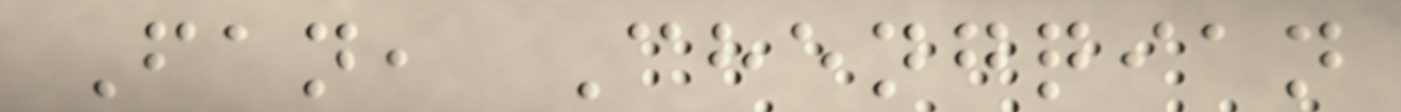Fan, Chengqian
